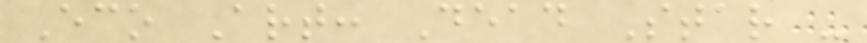Eco Art: Dead Star -
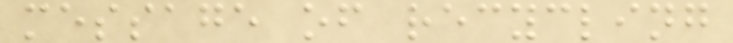message of recycling
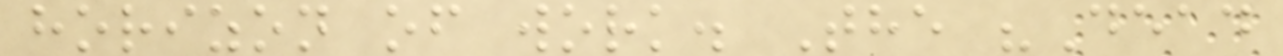horizon of work. The "Dead
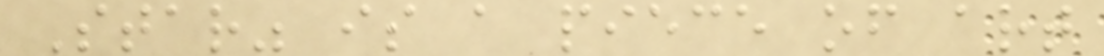Star" is a piece of art
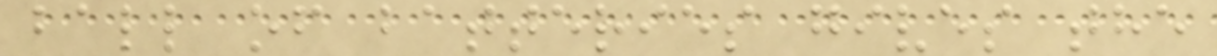ball of batteries gives the
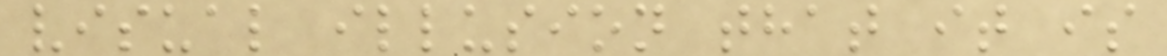visual illusion that it is
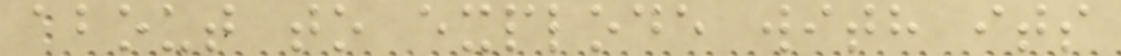about to explode with its
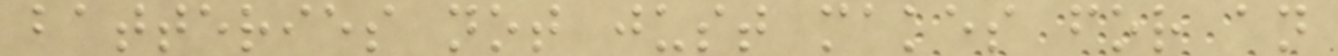batteries not just makes for an
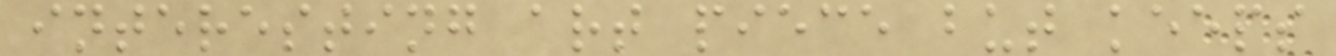interesting art piece but keeps
